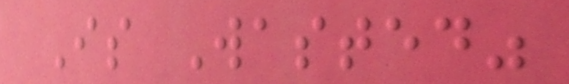Is Wasted"
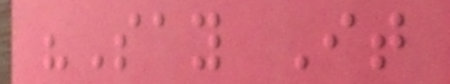"Say It
